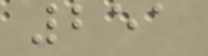251
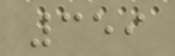359
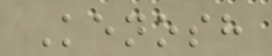Kenosh
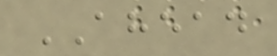AHEAD
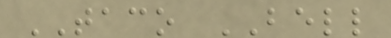TACO BELL
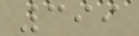399
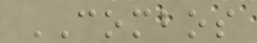COMBOS
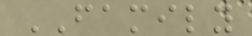FAMILY
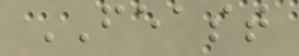FEAST
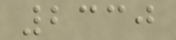2330
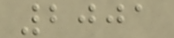2001
